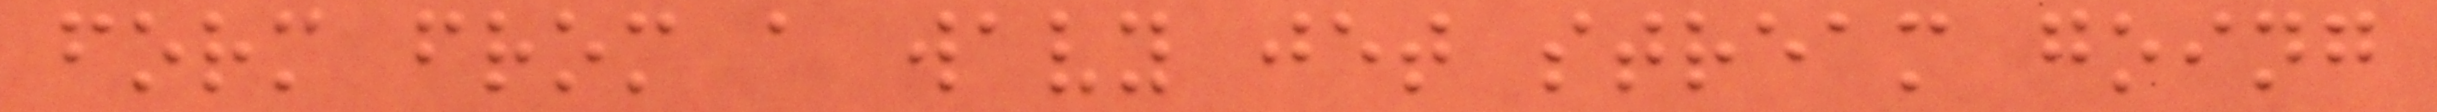form from a wavy jet stream going
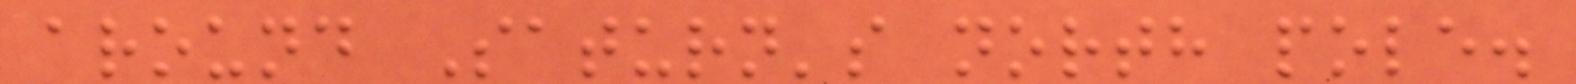around Saturn's north pole.
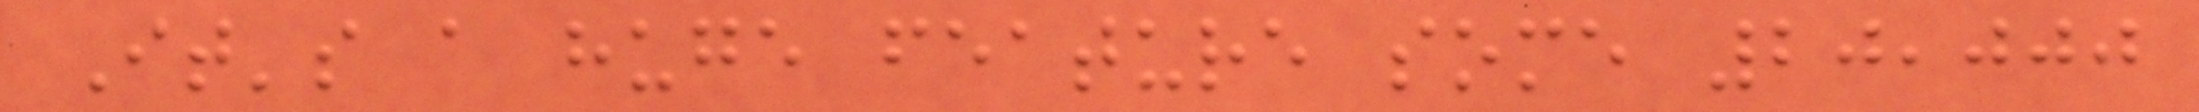It's a huge feature some 20,000
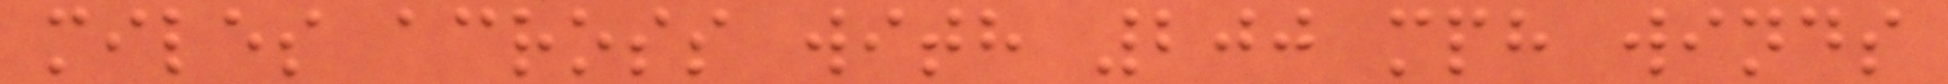miles across with 200 mph winds
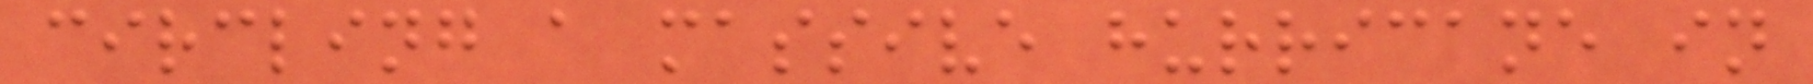circling a massive hurricane in
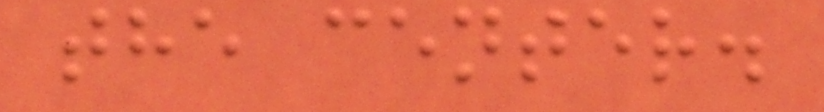the center.
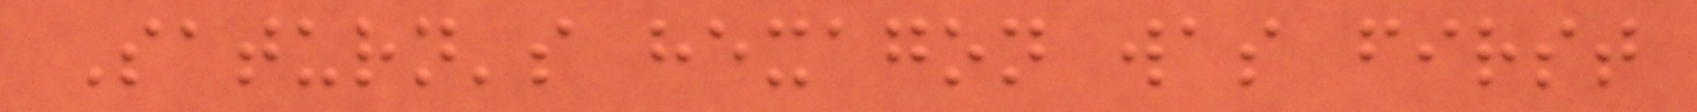Saturn's hexagon was first
